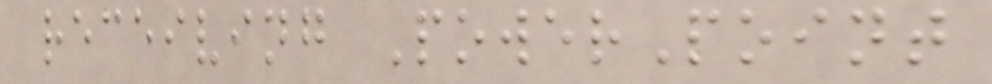receiving PowerPoint
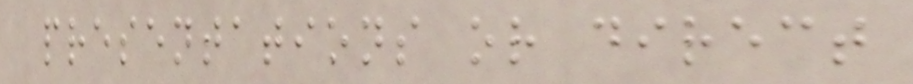presentations or direct
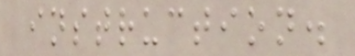instruction.
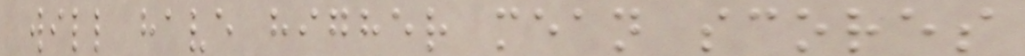will have higher mean scores
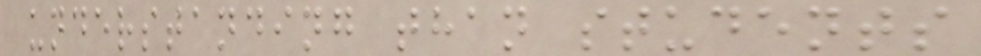understanding than students
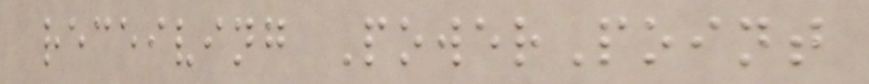receiving PowerPoint
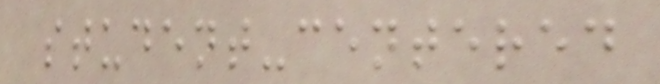student-centered
